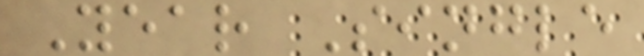Year Single
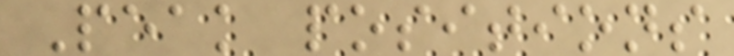Peak positions
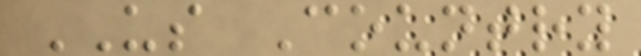US Country
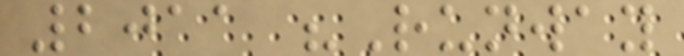2011 "Runway
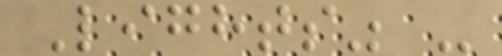Lights" -
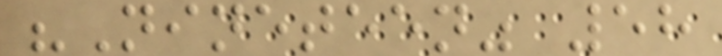"Nineteen" 58
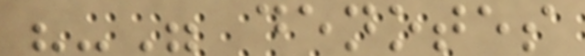"-" denotes
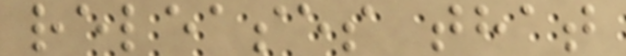releases that
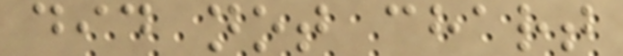did not chart
